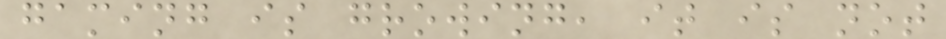gaming is growing, it is not
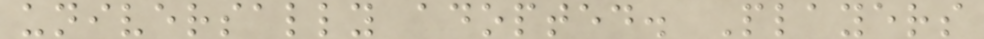universally adopted. Players
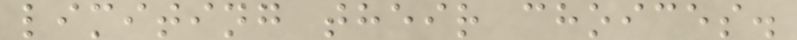limiting their choices.
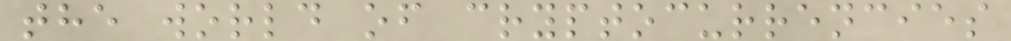the world of cryptocurrencies
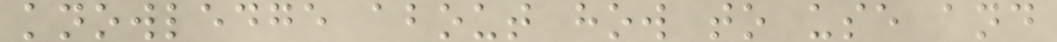knowledge about how to use and
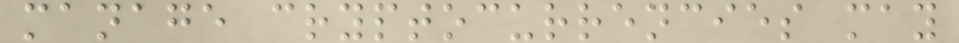manage cryptocurrencies may
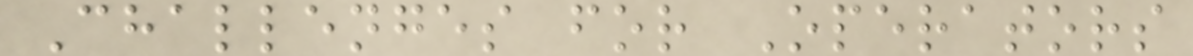Challenges for Operators
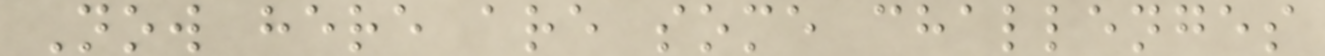Now here are some challenges
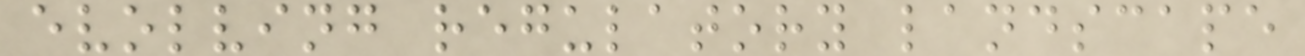evolving regulatory landscape
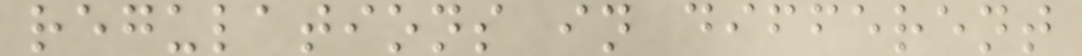regulations in different
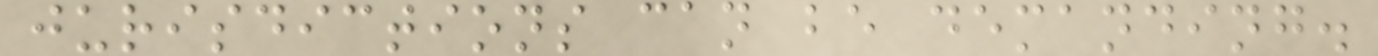jurisdictions can be demanding.
